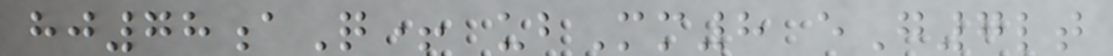hj78aQ+ ubMm8 eG7lt
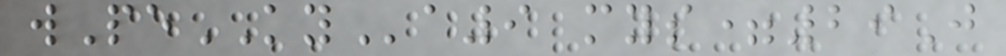wPeKYa9 mys=29J
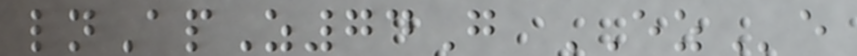lnApZ74G EZe
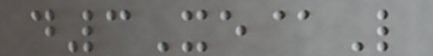d3Xe@L
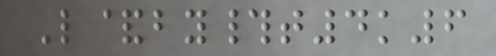L&by#t4k6
